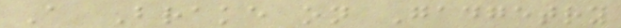A Brake on Gadgetry
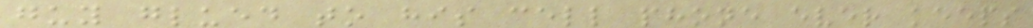guy glued to his cell phone ever keeps
